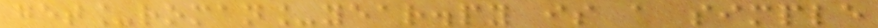get_roman_year.py is a simple
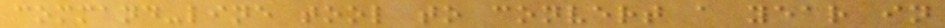command-line tool to convert a year in
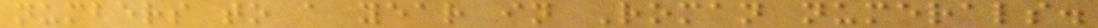numbers to a year in Roman numerals.
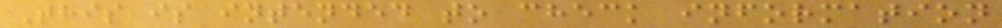This is intended to check information
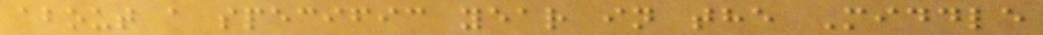about a specific year in the Middle
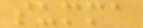summa
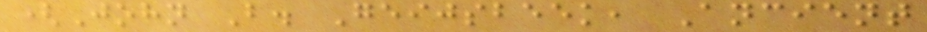(John B. Geijsbeek, Ancient
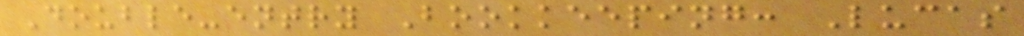Double-entry Bookkeeping: Lucas
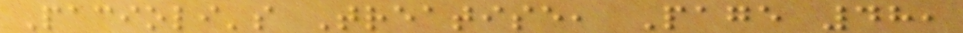Pacioli's Treatise, Page 48,
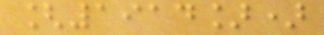[1914])
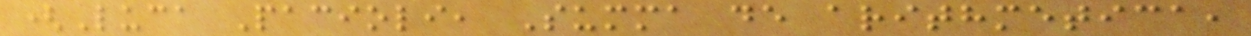(Luca Pacioli, Summa de arithmetica,
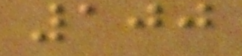100
